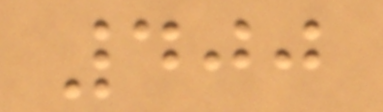400
